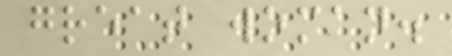great woman.
